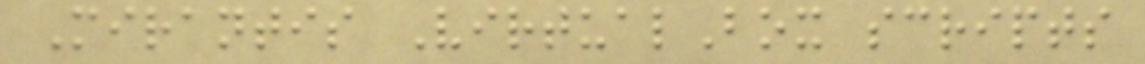Mirantis VirtualBox scripts
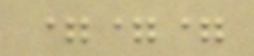===
